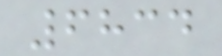6834
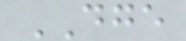DGE
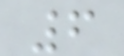6
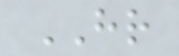HR
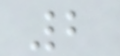2
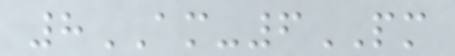8AM-6PM
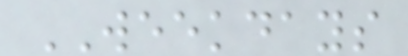WEEKDAYS
